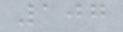107
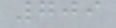709
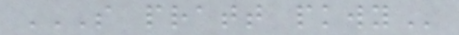S PRATT PKWY
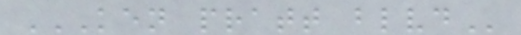KEN PRATT BLVD
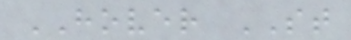HOVER ST
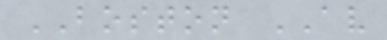BOSTON AV
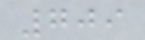709
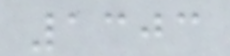1303
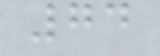74
